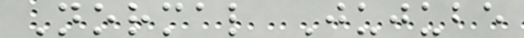Normal Jujube
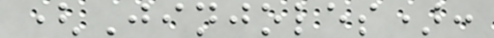(Jinjoles):
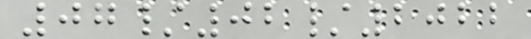07/02/2022
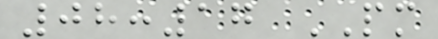08:17 PM
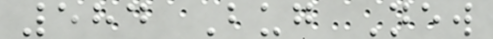584 Bug New
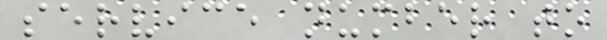service number to
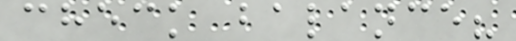check balance?
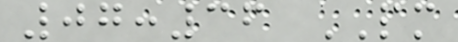07:36 PM
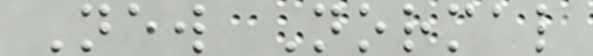New Normal
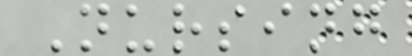Nursing
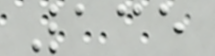135
